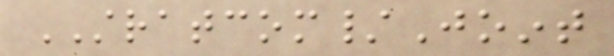STRATCOM/Joint
